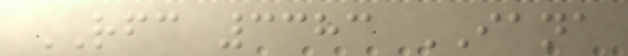RFC 3383 IANA
